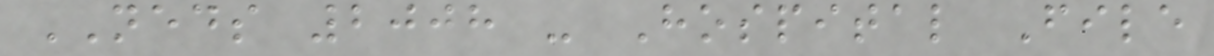NEDS 2008 - Hospital File
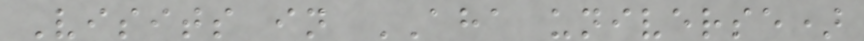Visits in AHA universe)
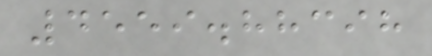4559.88398
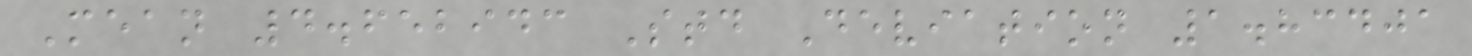Mean 4.652943 Std Deviation 1.83401
